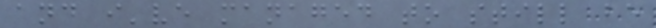and i've managed to still be
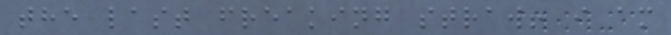the last freaking straw! i am
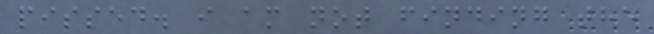pissed. i am not finding the
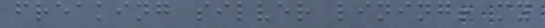freaking silver lining! my
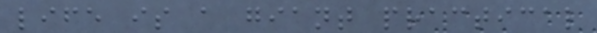life is a giant practical
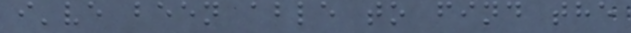i've been able to find the
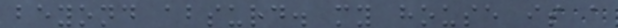beyond absurd. my house is a
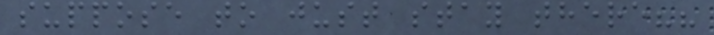suppose to just stay there??
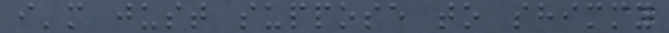i'm just suppose to shimmy
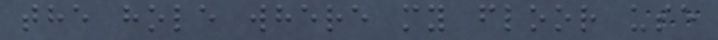the hole where my floor use
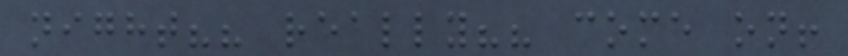night?? really?? come on!
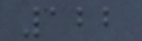122
